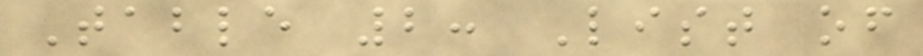Table 2: List of
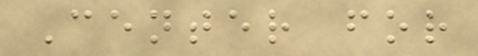Center for
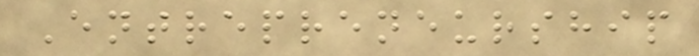Entrepreneurship
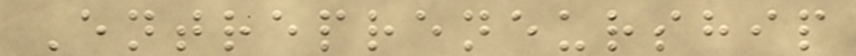Entrepreneurship
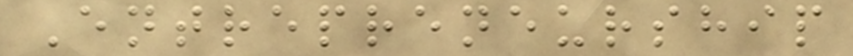Entrepreneurship
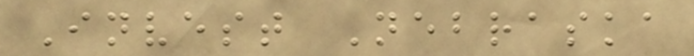Invest Nebraska
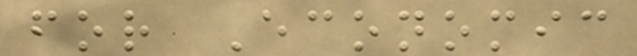for Economic
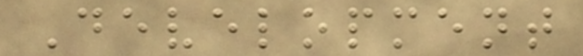Development
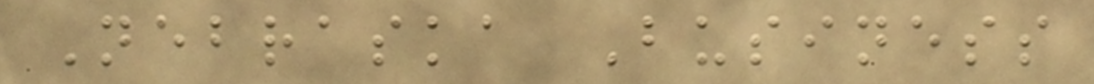Nebraska Business
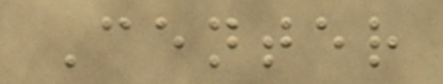Center
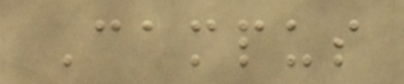Campus
